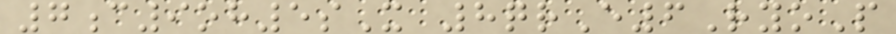7c9oh5sX 8qrE6RyoP
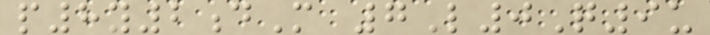p8y2dM 7L0Q9u
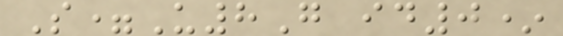S=U8G id0*
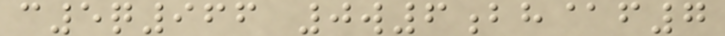c5q966 0w6bh@f7
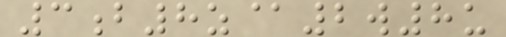3b8z@2w8u
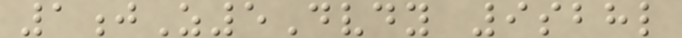1jZ5Dvdy 9sbhl
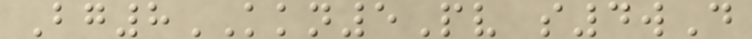Bg8KKN5Pv s4wD
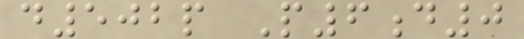d502p P6d0
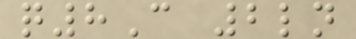q8C 2ln
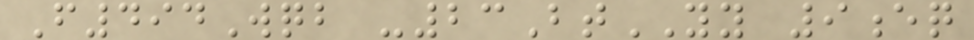F494Wqb -23BtYY 9eq
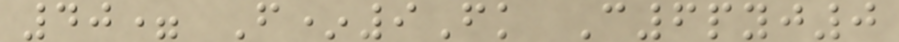40= F*9Fk C6pyj0
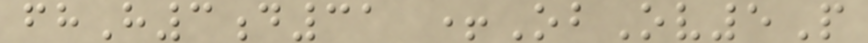fhH3d31 +ObOv5P
